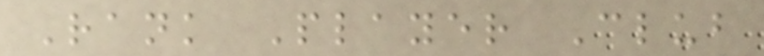Rank Player Club
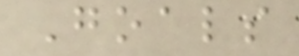Goals
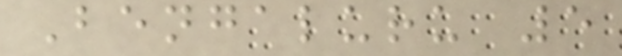Bengaluru 5
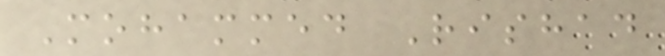Mohammed Rishad
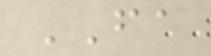FA
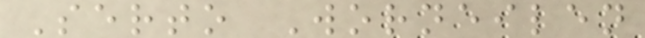Serto Worneilen
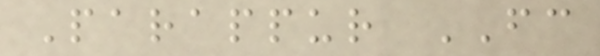Parappur FC
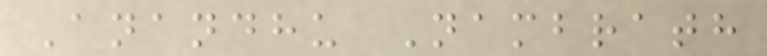Anandhu Nambrath
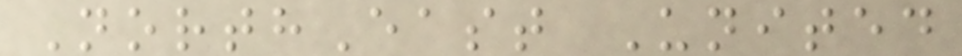NorthEast United
